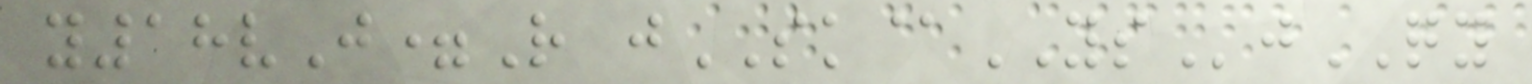y18vJ=R jSK@YSjQY
